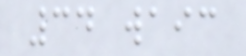34 waic
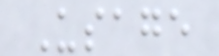Usage
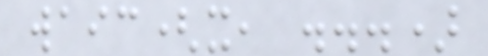waic(x, ...)
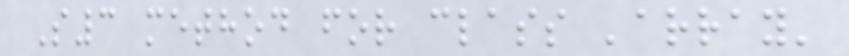S3 method for class 'array'
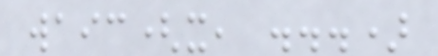waic(x, ...)
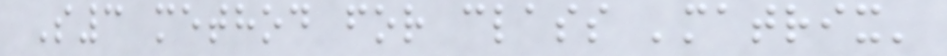S3 method for class 'matrix'
